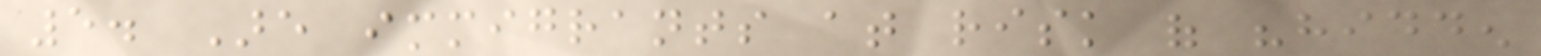5. Are immigrants at risk of "hidden
